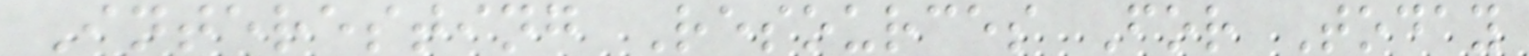Interesting Resources For Today
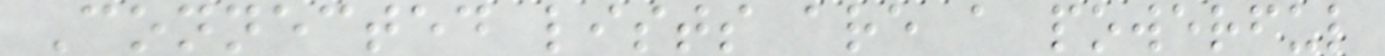Connected lists are a powerful
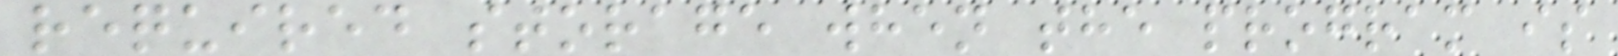required storage when the program is
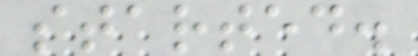started.
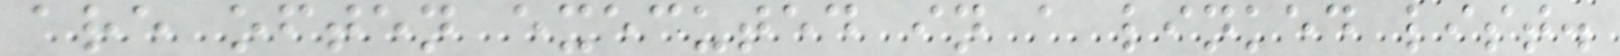are often executed in a linked list.
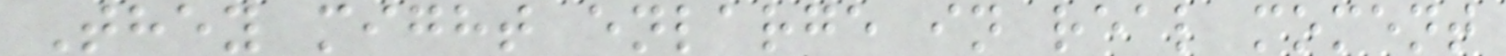They might enlarge in real moment
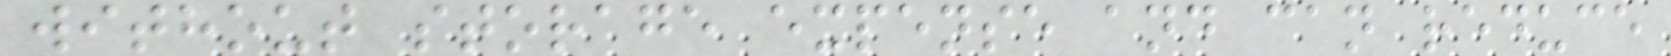without storage expense and can reduce
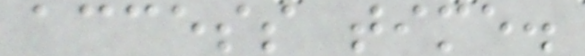access time.
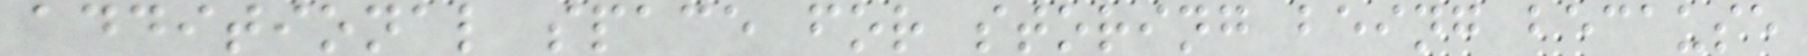additional space for storing being because
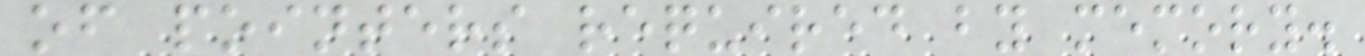of pointers required by memory.
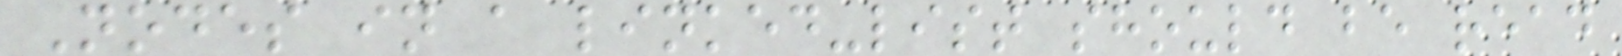Nodes in a linked-list should be read
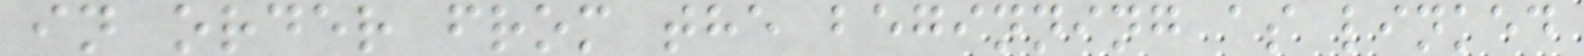in order from the beginning as linked
